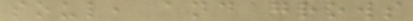soul, and grows
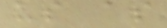us as
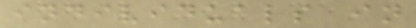individuals in
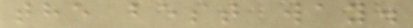the best way.
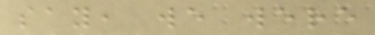say, we were
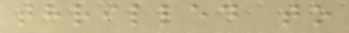thrilled to
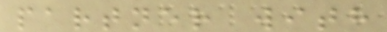partner with
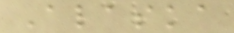Alaska
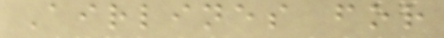Airlines for
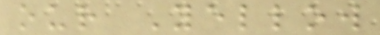our Yellow
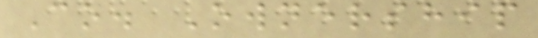Co. Ownership
